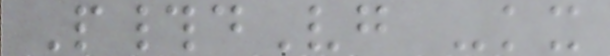P#dVg -kx
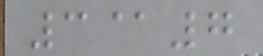3@7
